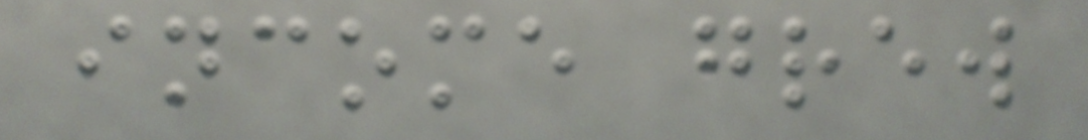income grew
